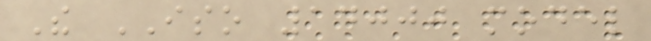The ISO 14000 model
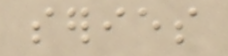series
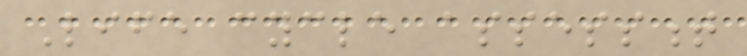Life cycle assessment
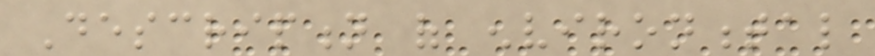Description of environmental
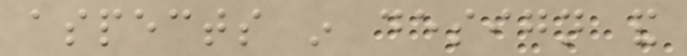aspects in design and
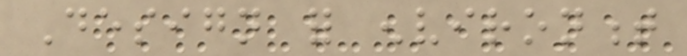Design for environment
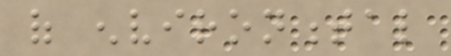of environmental
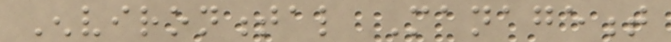Environmental Management
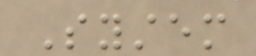System
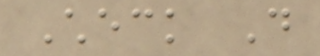Check Do
